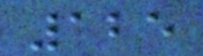125
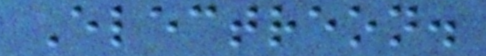Electreon.
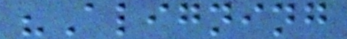"Aligning
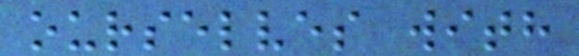ourselves with
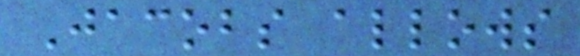Jacobs allows
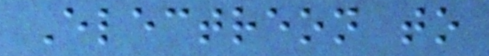Electreon to
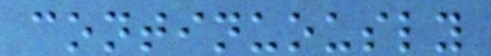continuously
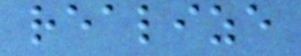realize
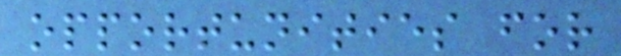opportunities for
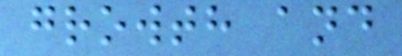growth and
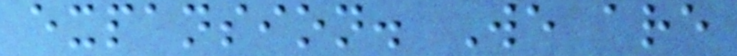expansion. We are
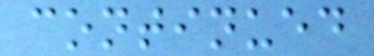continued
